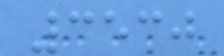3530
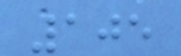105
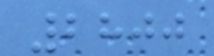2800
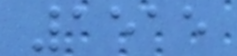1515
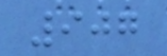907
